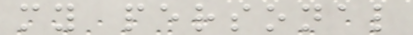my personal
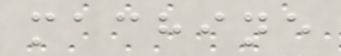machine
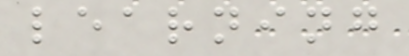learning
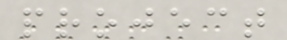project
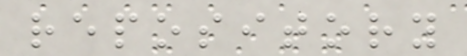repository
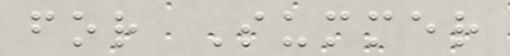for Summer
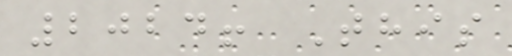2024! This
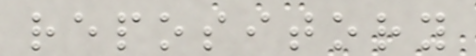repository
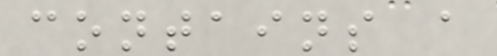contains a
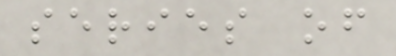series of
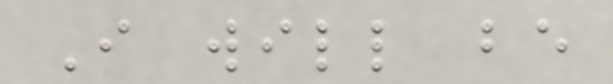I will be
